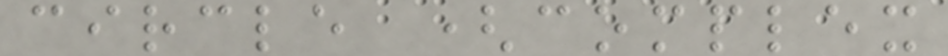circle (complex
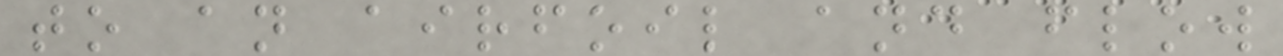to an airfoil and flow
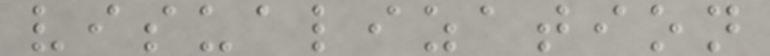visualization
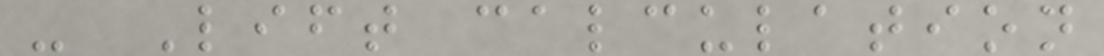- Lift calculation
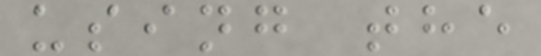using the
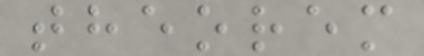theorem
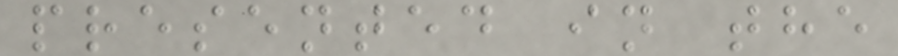presented in the
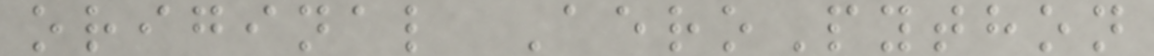original AeroPython
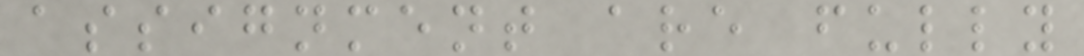assignment are fully
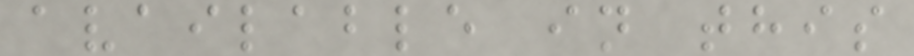available in this
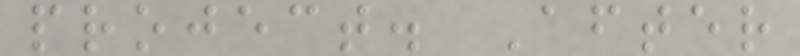project. After
